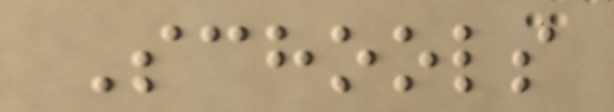Schools
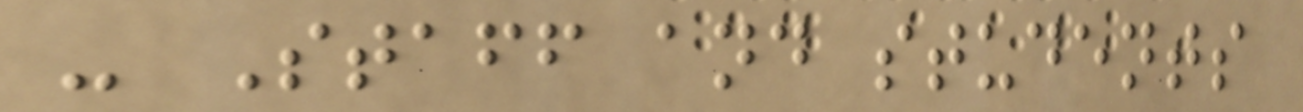- Staff and students
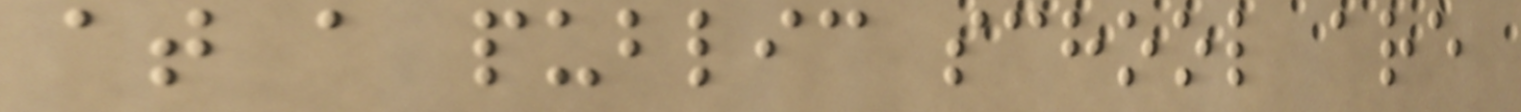at a public school are
